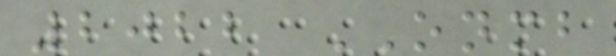2022 ONMB
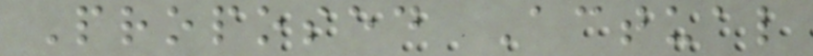Proposed Actual
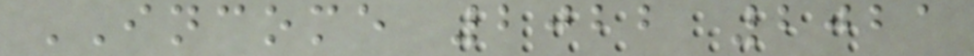INCOME 2022 2021
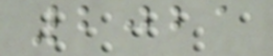2021
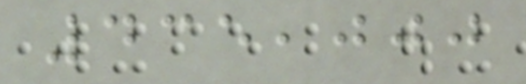435,000
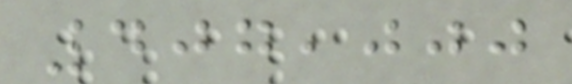407,000
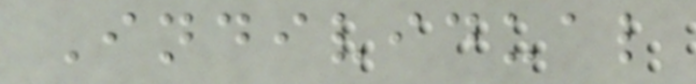Individual
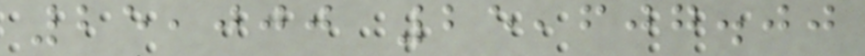25,000 25,607.00
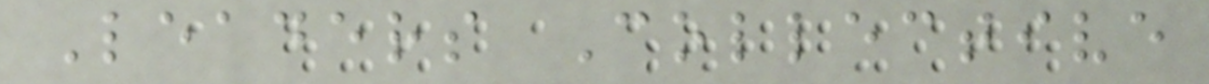Leaders Collective
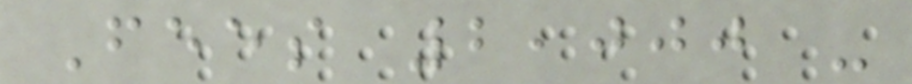Fees 2,000 -
